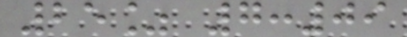25% 7:09
